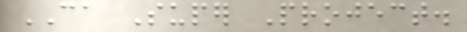CA Super Project.
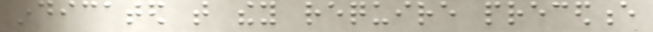indicated that they require precedence
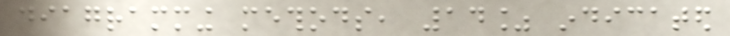diagramming methods, 14% indicated
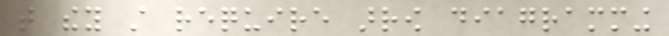that they still require arrow diagramming
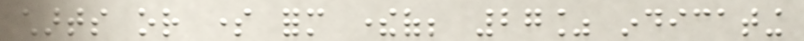charts or some form thereof; 27% indicating
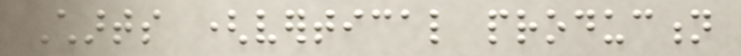Charts (vertical production
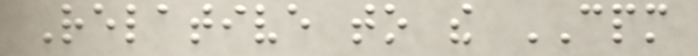Relative to the CPM
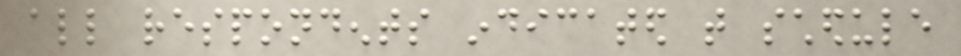all respondents indicated that schedule
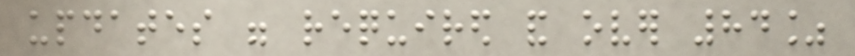updates were required and over 84%
